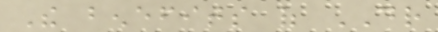The benefits of DR
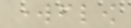workflow
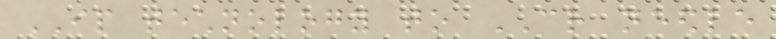IP technology to CR needle
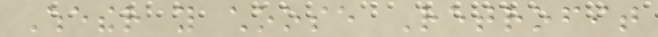Whether you choose Retrofit
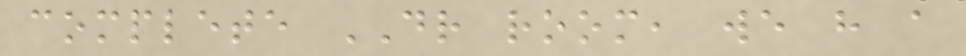complete DR room, we have a
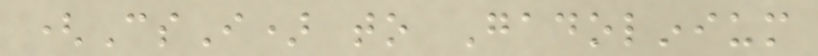(CsI) to Gadolinium
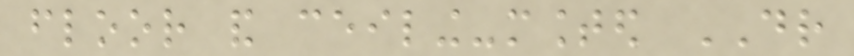floor and ceiling-mounted DR
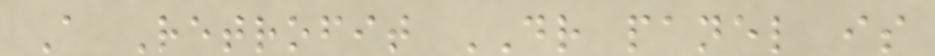A Retrofit DR panel is
